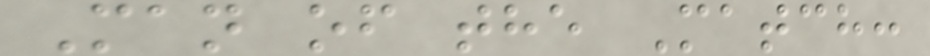Man of the Match:
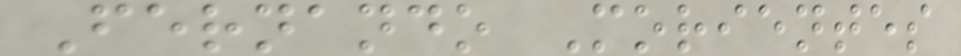Fernando Morientes
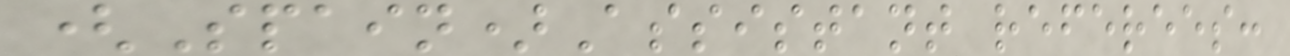(Spain)Assistant referees:
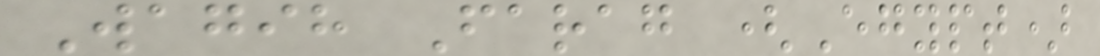Wagih Farag (Egypt)
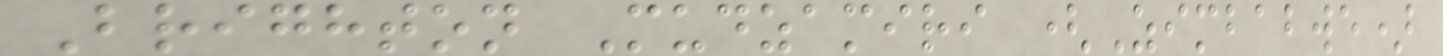Brighton Mudzamiri (Zimbabwe)
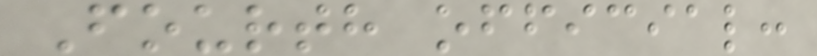Fourth official:
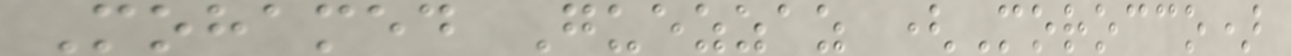Mohamed Guezzaz (Morocco)
